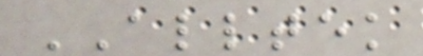ALLTEK
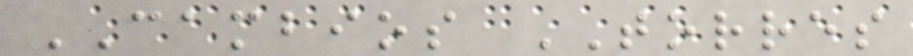CAMBIOS TORRES
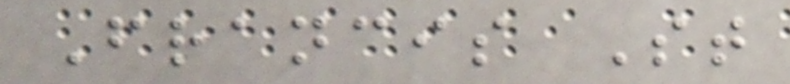Francis St
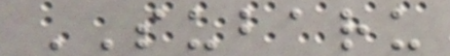SUBARU
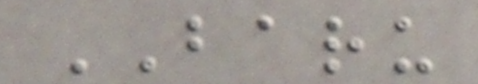BARU
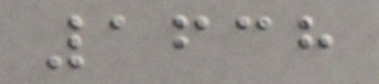1638
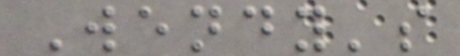Wendy's
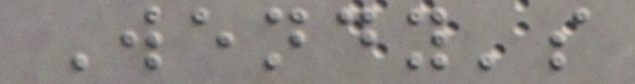Wendy's
